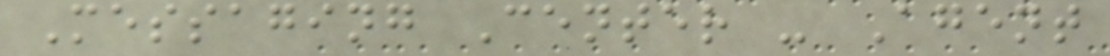Messaging Center - Agent
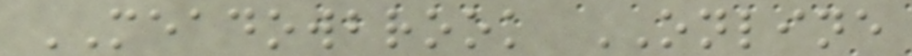MEADOWBROOK ONLINE
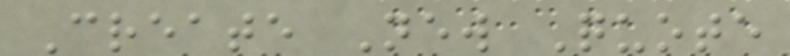Create New Quote
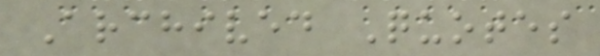Archived Quotes
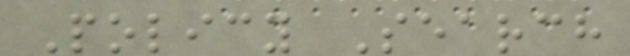Policy Search
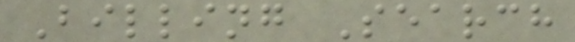Billing Search
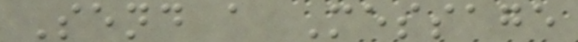Send a Message
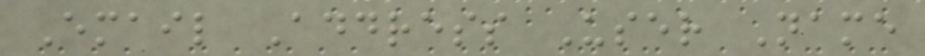Email Address User Name
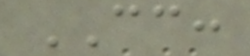CC:
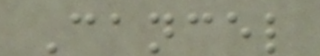Cancel
